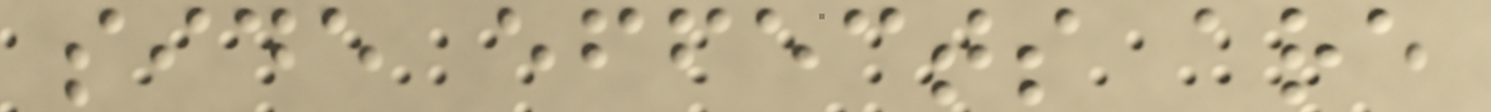side effects are
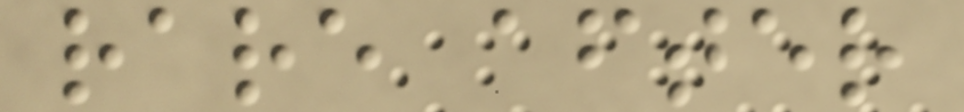rare after
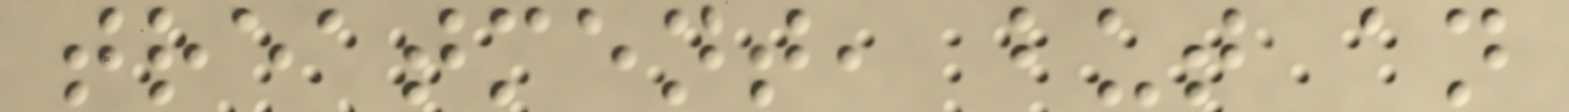treatment, but an
